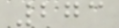273
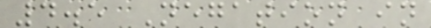4.5 Negation in
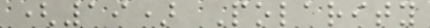(19) Polarity
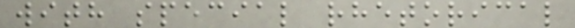with special rhetorical
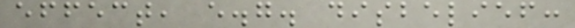effect, e.g. disbelief:
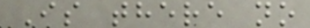Is there no
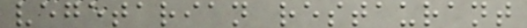vegetarian restaurant
